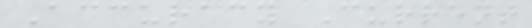Accuracy Current
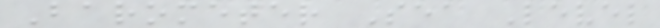Barometer Sea Level
